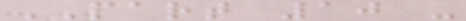PART 10 -
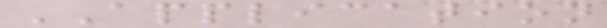APPLICATION
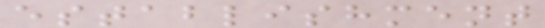establishment
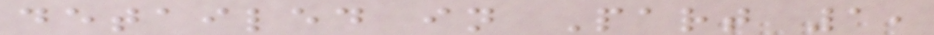detailed in Part 1,
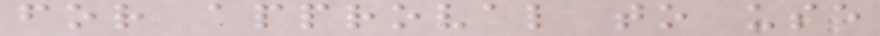for approval to use
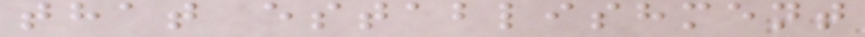that establishment
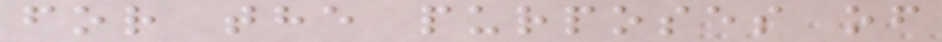for the purposes of
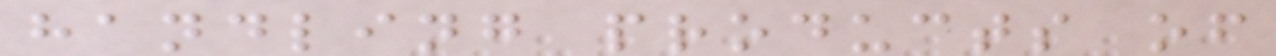handling products of
